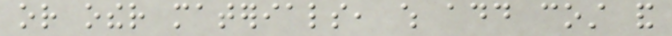or other materials, which add cost and
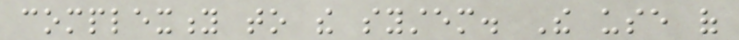complexity to the system. The use of
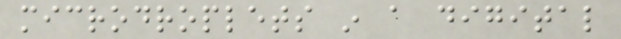microdroplets in a digital
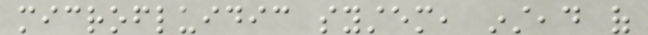microfluidic system, instead of
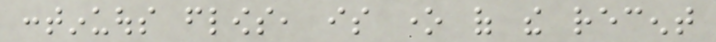continuous flows, is one of the recent
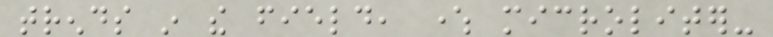trends in the field, where microliter-
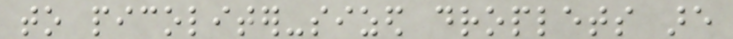to picoliter-sized droplets are
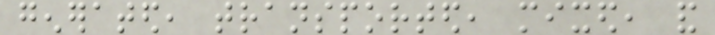generated, transported, mixed, and
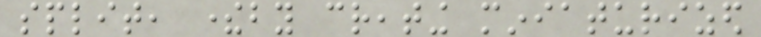split, thereby creating miniaturized
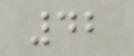42
